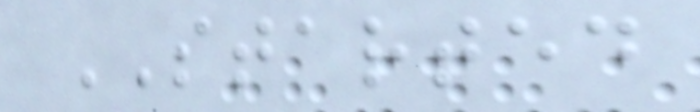STARTED
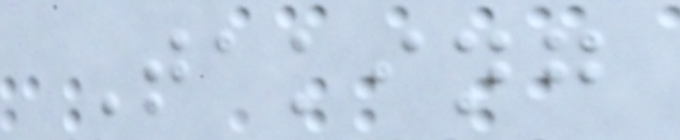Taking
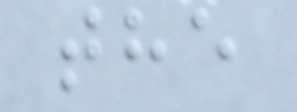the
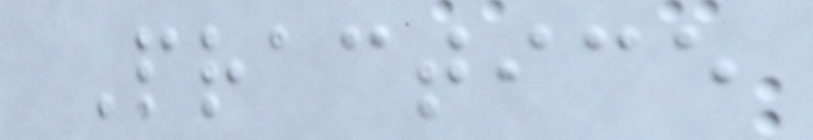Practice
